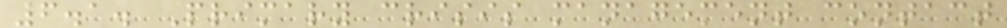6.1. Primary crisis management contact
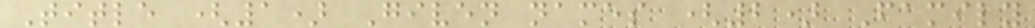Title (1) Given names (2) Family
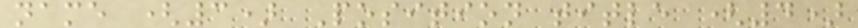name (3) Position title (4)
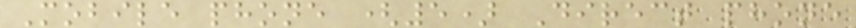Mobile phone (5) Direct phone
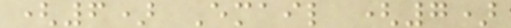(6) Email (7)
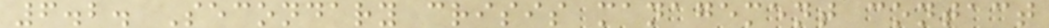6.2. Secondary crisis management contact
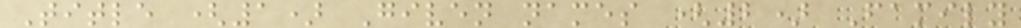Title (1) Given names (2) Family
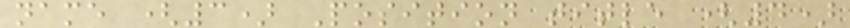name (3) Position title (4)
